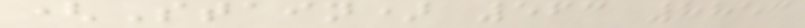(Stain) 563 8853
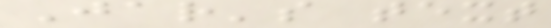Jar's text
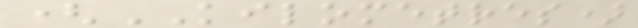(KILOMETRES)
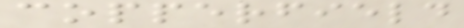copperfield
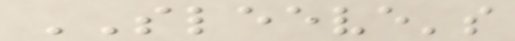SLEEVE's
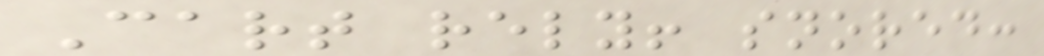Cart rely! snored:
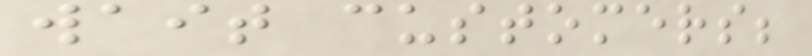wait customers;
